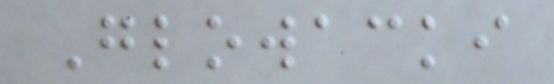Glowacki
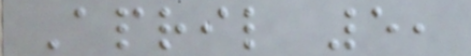April 5,
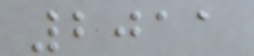2011
